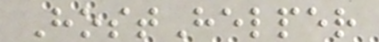HostHelper
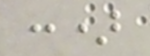:)
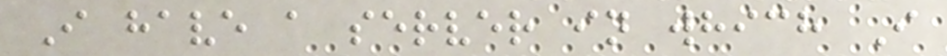I have a server in which I
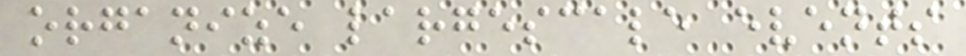organize largescale events
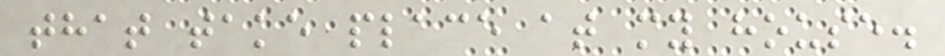that take place at my house.
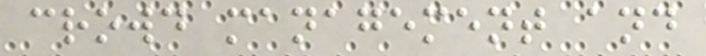crowd management and
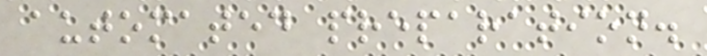automated preparation.
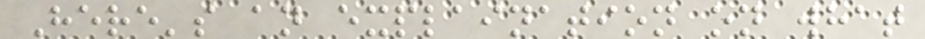Here's an explaination on what
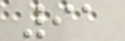91
